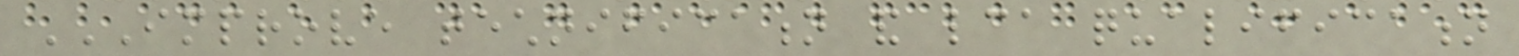IMPROVE TECHNIFICATION AND LCA QUALIFICATION
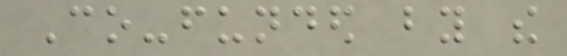Co-funded by the
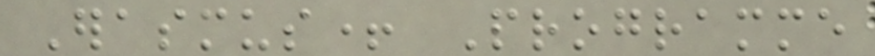Erasmus+ Programme
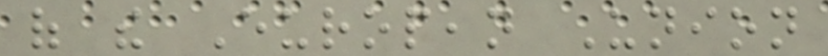of the European Union
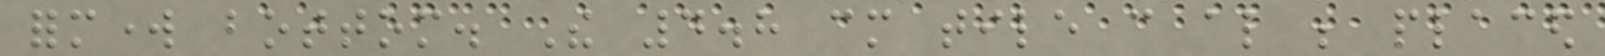formwork bottom. The 4.8 cm tile can also be placed
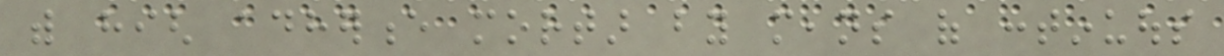with high adherence mortar by means of continuous
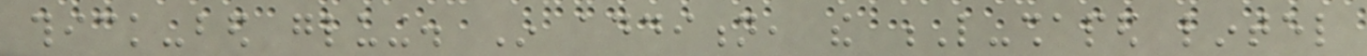thick-bed gluing. In addition, the L-shaped lintel
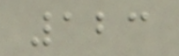123
